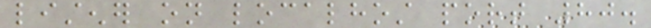listener on localhost port 80.
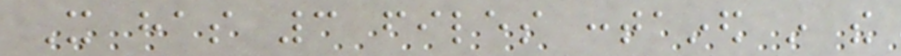It has 3 files contained in the
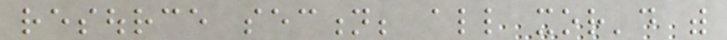resource section; all xor'd with
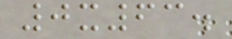0x63.
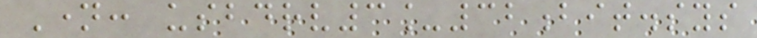Name: usbdrv3_32bit.sys
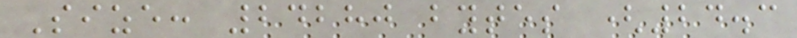Size: 24280 bytes (24.3
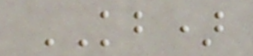KB)
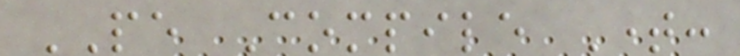PE Compile Time:
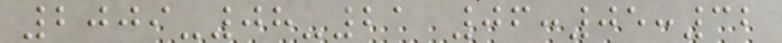2009-08-21 06:05:32
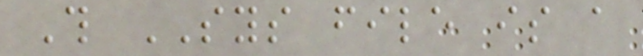This SYS file is a
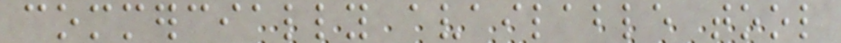commercially available tool
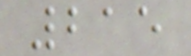215
